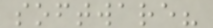software?
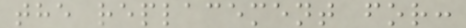the replacement for:
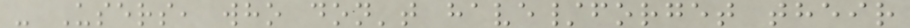- Users, who don't have/forget their
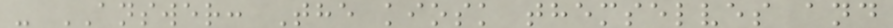- ANSWER: The kiosk themselves and
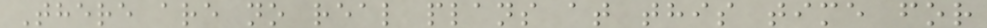There are no real plans at this time for
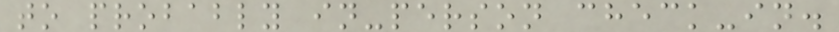to probably in-person check-in.
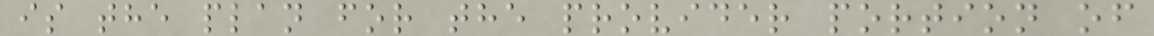is the plan for the provider portion of
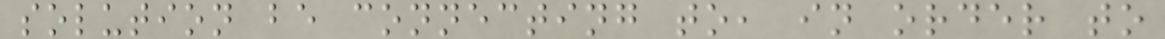solution be connecting to, in order to
